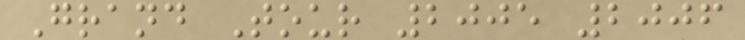Grand Tour 2005 2006
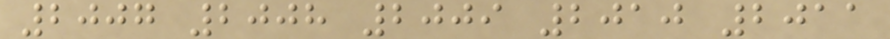2007 2008 2009 2010 2011
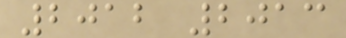2012 2013
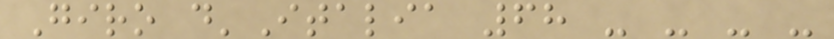Giro d'Italia 68 - - - -
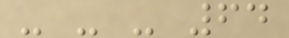- - - 64
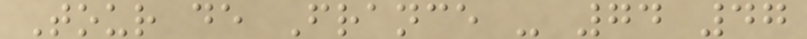Tour de France - 74 47
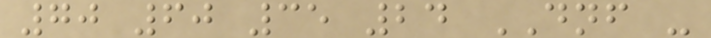70 60 35 24 DNF -
